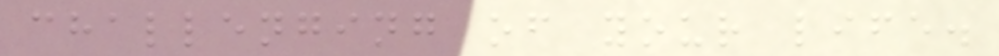challenging of your life.
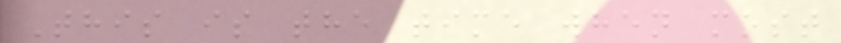This is the time when most
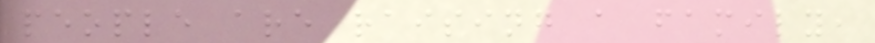people are raising a family,
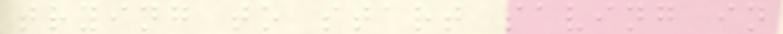trying to start saving in
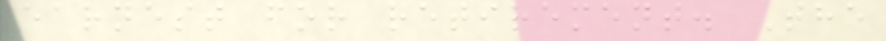earnest for retirement. The
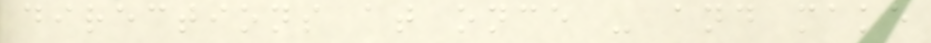directions at once - and make
